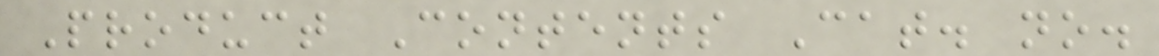Product Contents Cat. no.
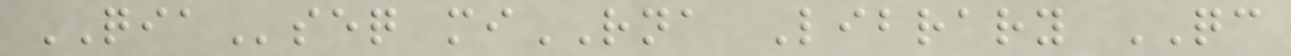QIAseq miRNA Library QC
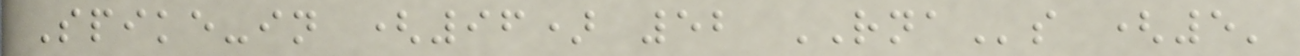Spike-in (96) 52 RNAs (5'
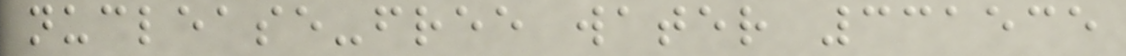nuclease-free water 331535
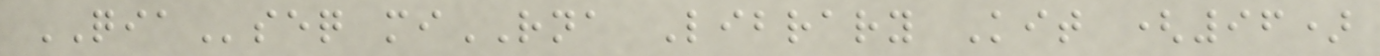QIAseq miRNA Library Kit (96)
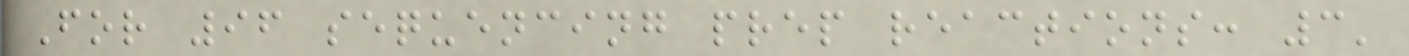For 96 sequencing prep reactions: 3'
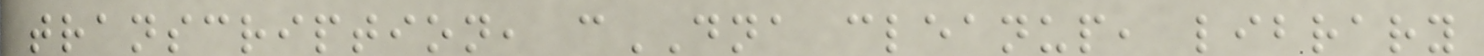transcription, cDNA cleanup, library
